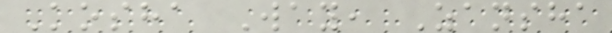Kosha Way, Zansha
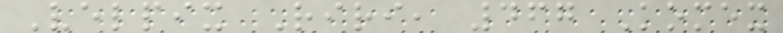Velpix Riri, 467 Komex
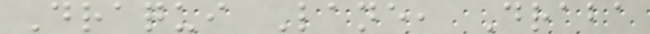Draqui Lane, Draba
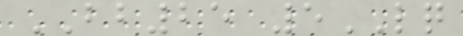BB25 5LQ
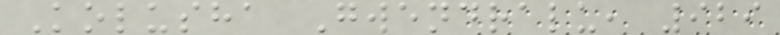Kolusha Gwendralu, 929
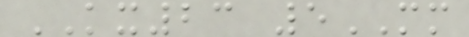KX23 5MM
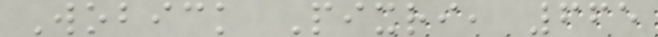Wobick Pixri, 665
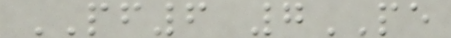PF6 7PE
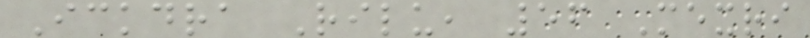Ickdra Rilu, 56 Mexri
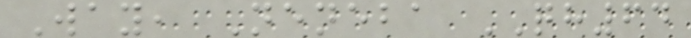Way, Neneba QH64
